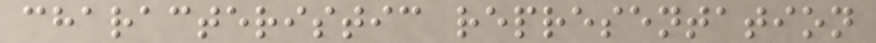characteristic representation
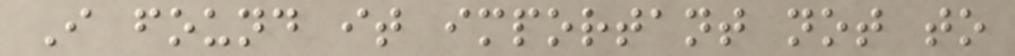I found it important not to
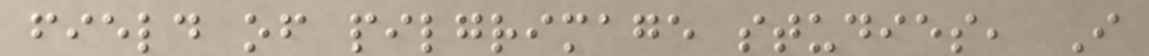field of pilgrimage studies, I
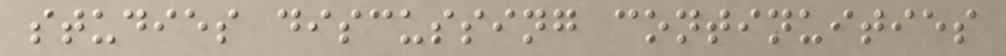studies discussing continuities
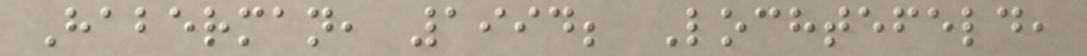Haberman, 1994; Lochtefeld,
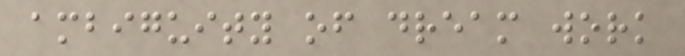ambiguity of dream work
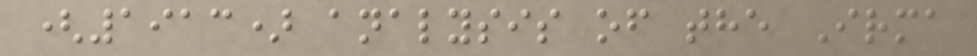(1913) analysis of the Irma
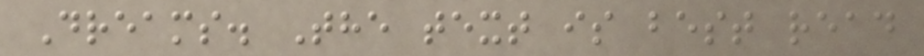Dreams. The text is best read
